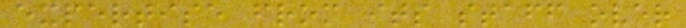expertise from its staff over
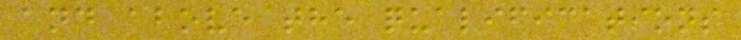and above the qualifications
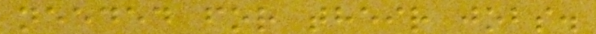needed for their jobs.
